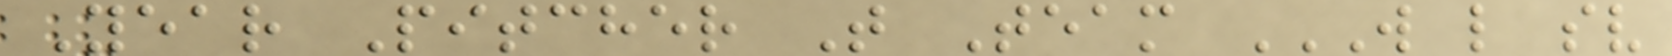Year Pitcher T Team W L SV
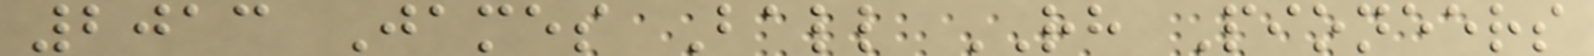2013 James Ball RH Pioneers
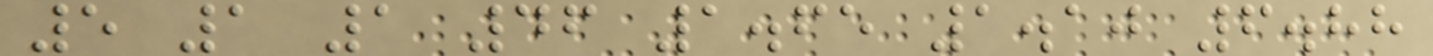5 1 1 46 1.65 1.10 6.88
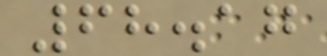68.17
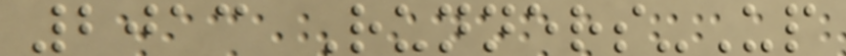2013 Runners-Up
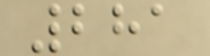281
